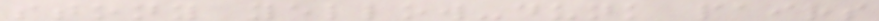stony yellow-dunk pairs
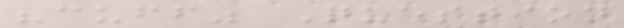"cuff" Question
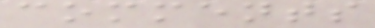comments
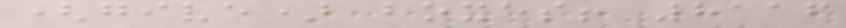(give) boxes! 8116
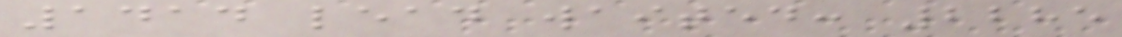1414 lead waited: 2285
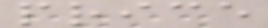price
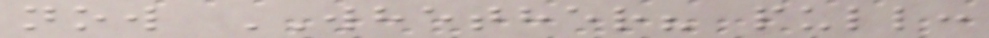now WHETHER? pull:
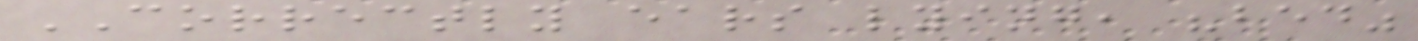CORRECTLY ears lying, "bed"
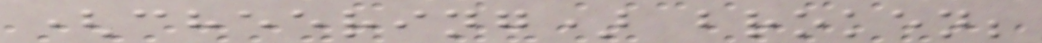(cheering) broken;
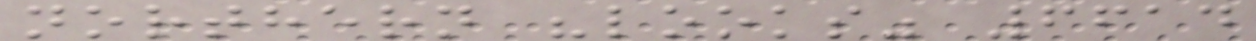northern "looks" 6614
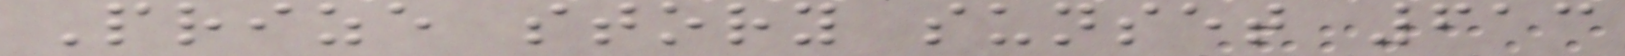Prize story sunset 613
